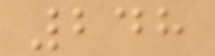248
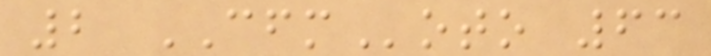2 CFMoto 63
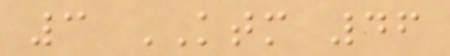3 KTM 46
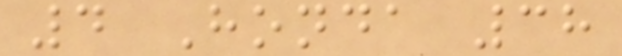4 Honda 38
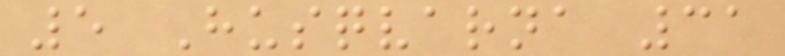5 Husqvarna 31
